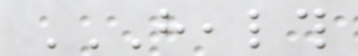HEALTH
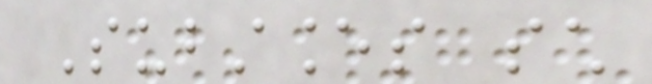Substances such
